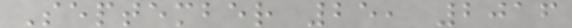September 25, 2016
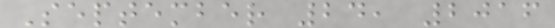September 24, 2016
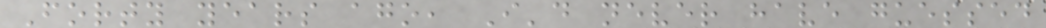Forty years ago, I'd never have guessed
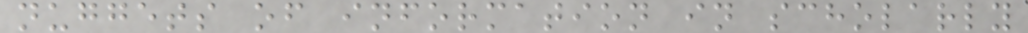nuggets of information in scholarly
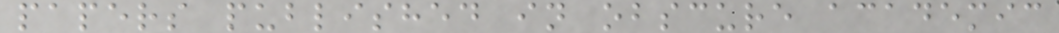papers published in obscure academic
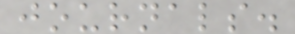journals.
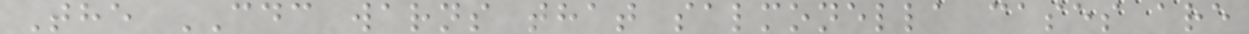The CDC warns that salmonella cases are
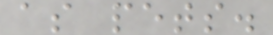as pets.
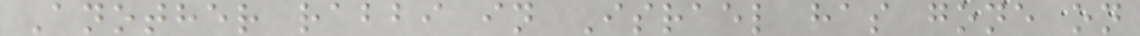Another rabbi in Israel has gone on
